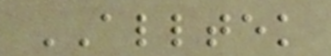ALLTEK
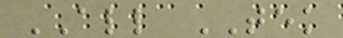ALL TEK
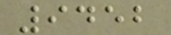9452
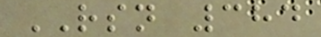RSN 384
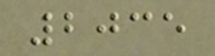2035
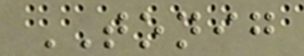TONIG
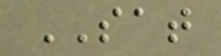SAT
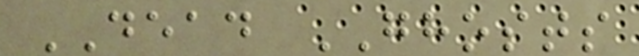DEAD GHOSTS
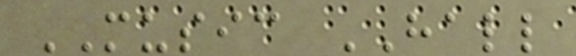MUSIC HALL
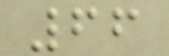66
